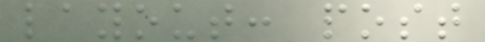layout: post
